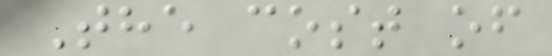The cost of
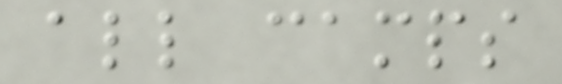all camps
